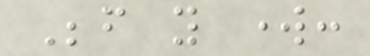Before you work:
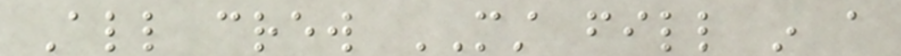All crew MUST fill in a
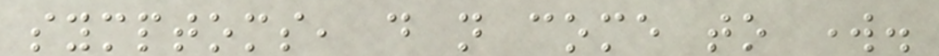symptoms, do not come to work.
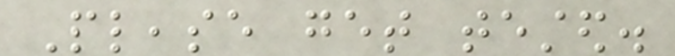Please get tested.
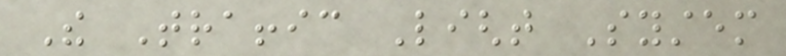The Traffic Light System
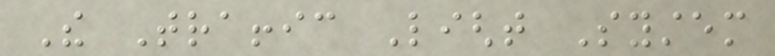The Traffic Light System
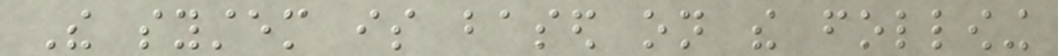The system is based on the following
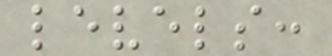levels:
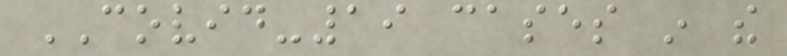COVID-19 cases in the
